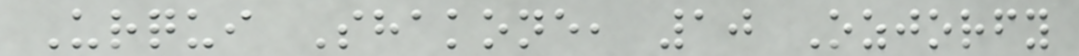Urqui Shakone, 10 Ozjorfy
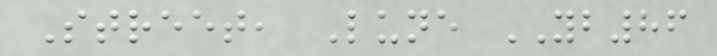Street, Lune YB86
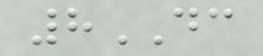8DC
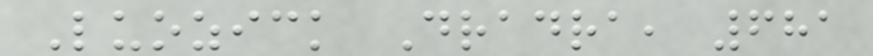Luozick Dradra, 681
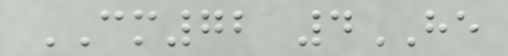CM72 4HE
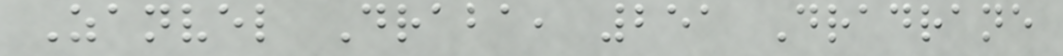Zanvel Draba, 251 Dradrane
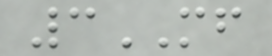3MF
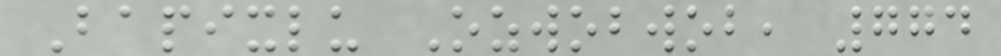Bapixlu Ozwobwob, 774
